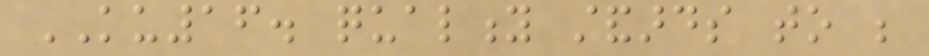KU16. quality standards to be
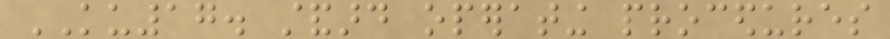KU17. standard operating procedures
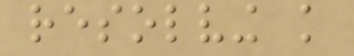resolving knowledge
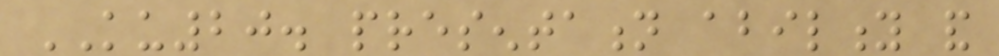KU20. presentation ability and
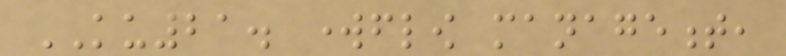KU21. workflow management,
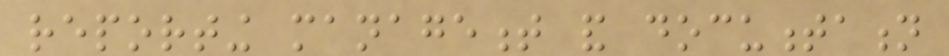reporting management and documentation
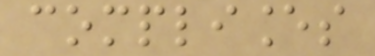compliances
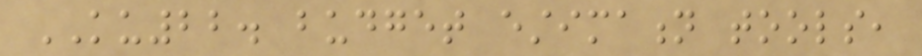KU22. budget estimation tools,
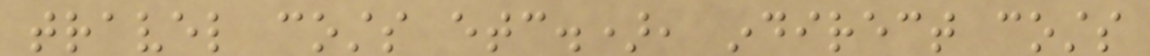travel costs etc.), indirect costs
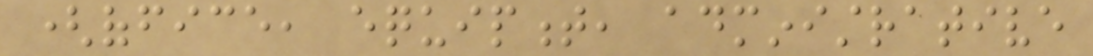(office, equipment, administrative
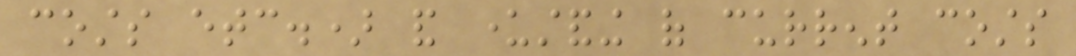costs etc.) and understanding of current costs
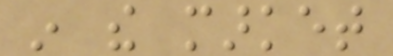in the market
